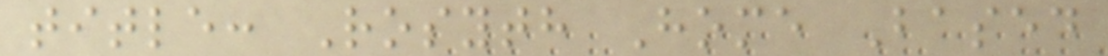title: Rosyth Home Based
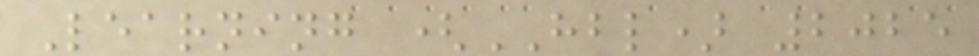Learning (HBL) 2025
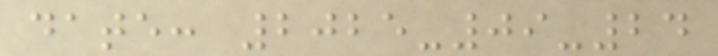date: 2025-09-24
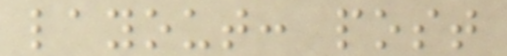layout: post
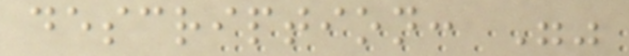description: ""
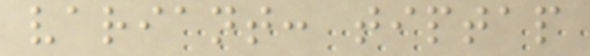variant: tiptap
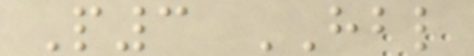P3 HBL
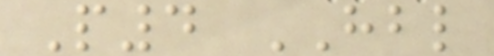P4 HBL
